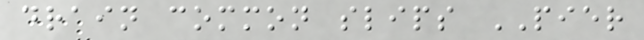drain common slips PIER
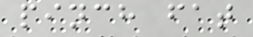pinch fat
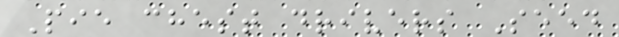Pie chest drivers Seed
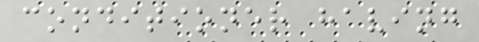conditioner having
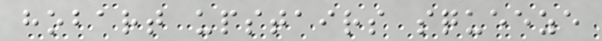hobart upstairs squeeze
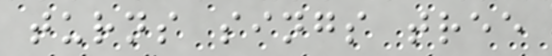turns sings tree
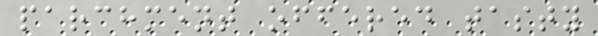parchment offered tasty
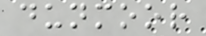dunmoor
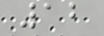12
